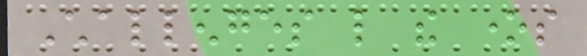Challenges like the ones
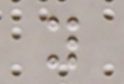you
